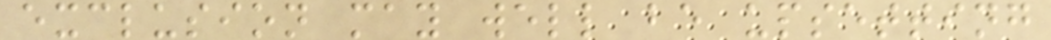exclusion may well be upsetting
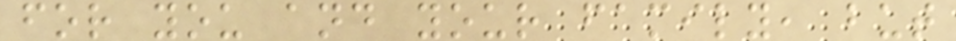for you and your family, but
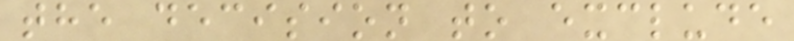the decision to exclude
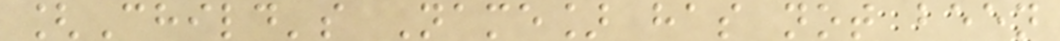[Child's Name] has not been
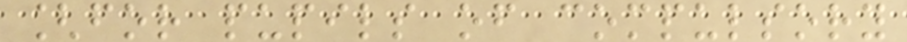[for pupils of compulsory
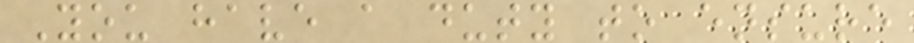You have a duty to ensure
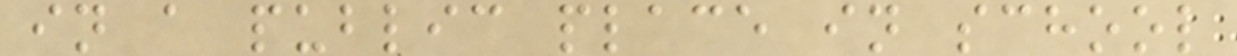in a public place in school
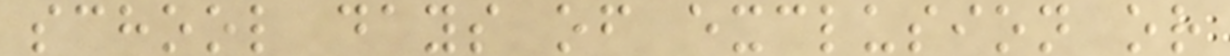school days of exclusion or
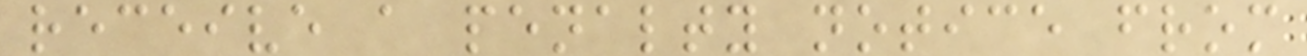receive a penalty notice from
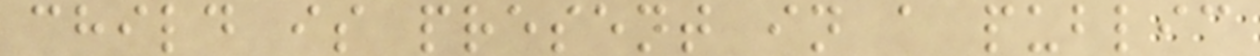child is present in a public
